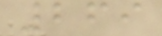269
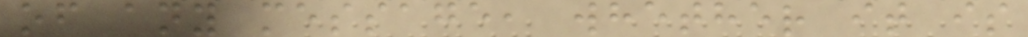of any message, whether it is
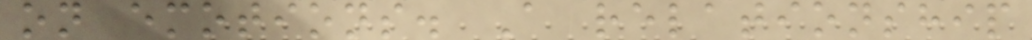on emotions. A relationship
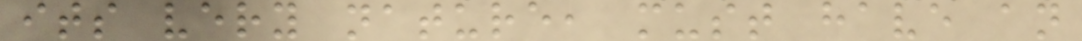its very nature, must have an
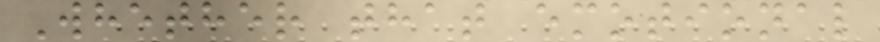Whether that emotional
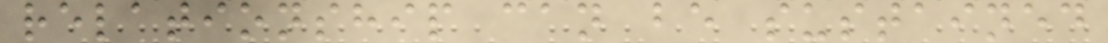relationship can be sustained
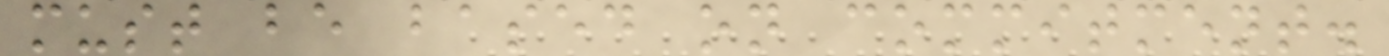must be based on commitment.
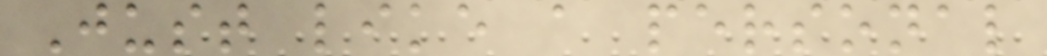Just like a personal
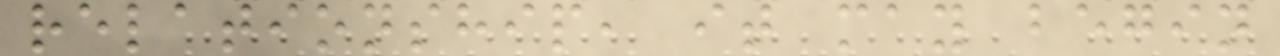relationship, it may begin
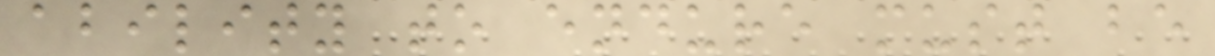ability to endure must be
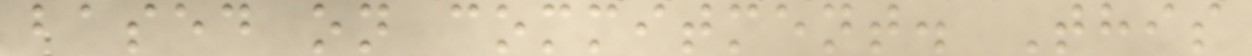based on commitment. This
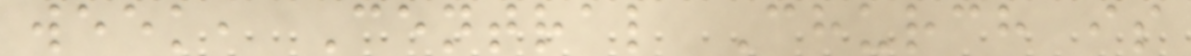week, Central Church is
